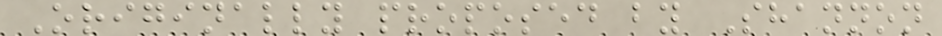Originally proposed by Shannon
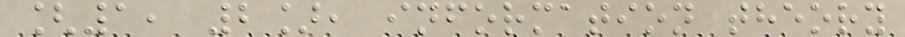[1, 2], information theory
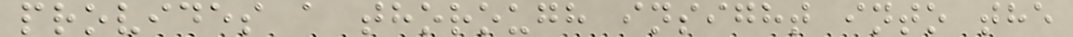provides a thorough insight into the
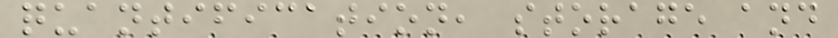quantification, storage and
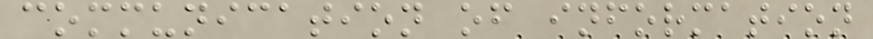communication of information
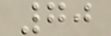70
